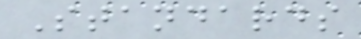Standards
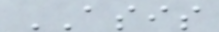ASIS
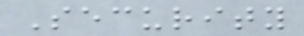Security
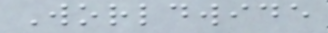Worldwide
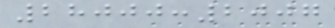28000:2007
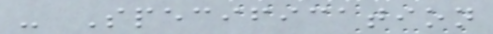- Specification
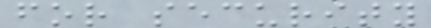for security
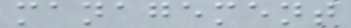management
